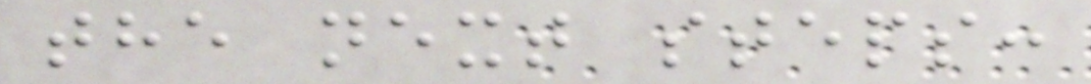the next steps:
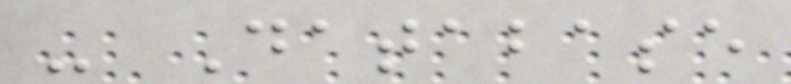- Database
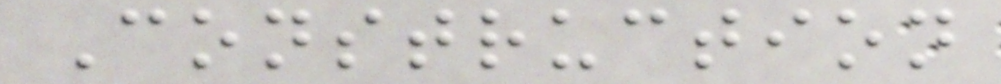Construction
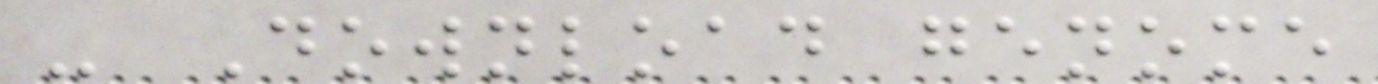- Download genome
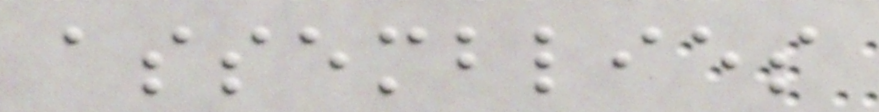assemblies
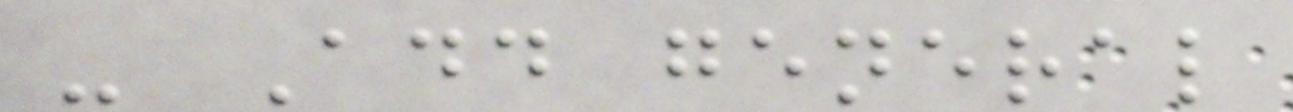- Add general
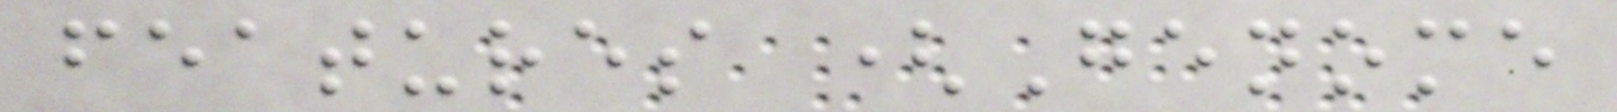features (Genome
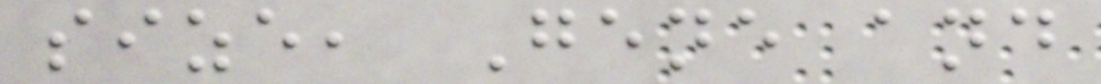size, Gene and
